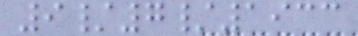9/7/1933
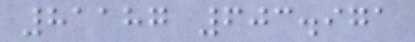81187 603.971
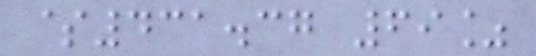$431.37 69%
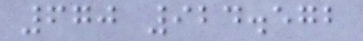670 924.572
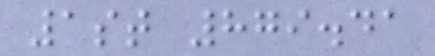1st 879.41
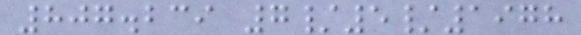807.239 7/5/1978
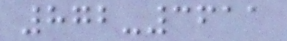872-3611
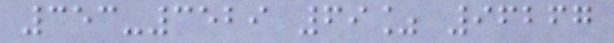353-3529 69% 96267
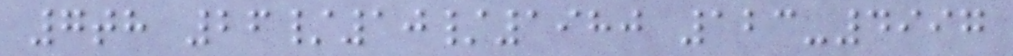7th 26/10/1980 123-4997
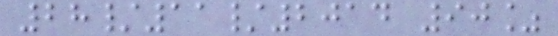28/11/2014 90%
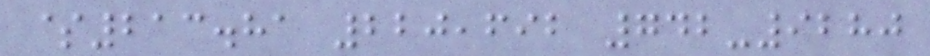$213.81 220,692 742-9280
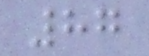87
